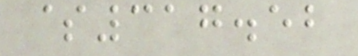$317.52
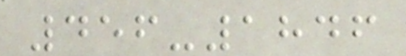456-1846
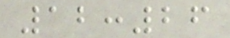12:26
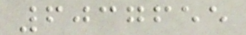6037655
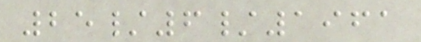25/6/1961
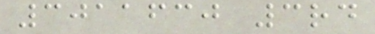3011630 3rd
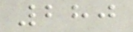280
